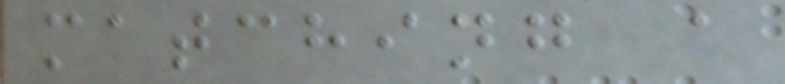matching a
